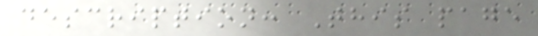description: This page
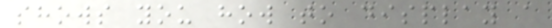shows you how to display a
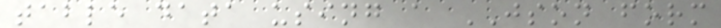table data using a JSON form
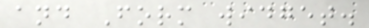and Form widget.
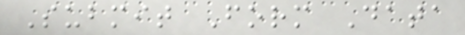Submit Form Data
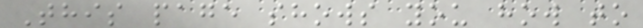This page shows you how to
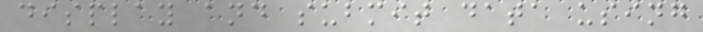display and submit data using
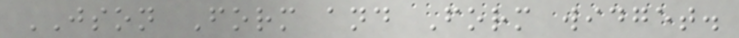JSON Form and Form widget.
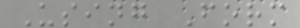Using Form
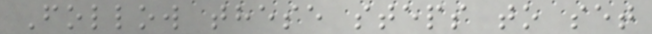Follow these steps to set
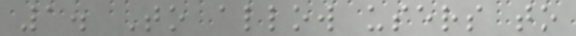1. To allow users to
